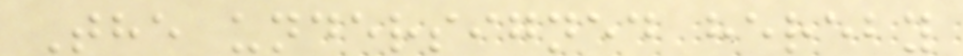The undersigned hereby
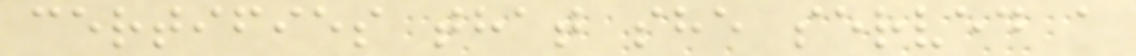certifies that she served a
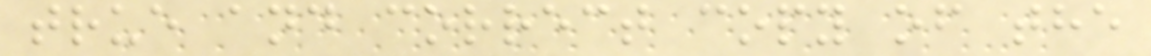true and correct copy of the
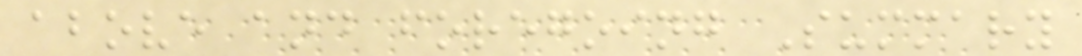above and foregoing Summary
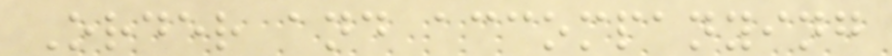Order and accompanying
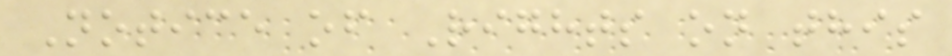Notice of Rights on this
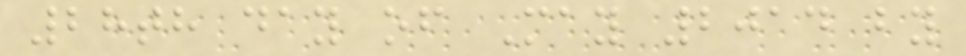28th day of May 2014 by
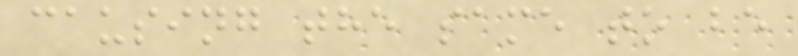causing the same to be
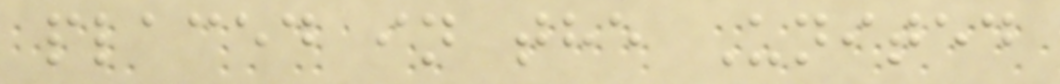placed in the United
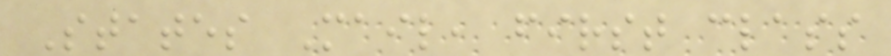States Mail, first class
